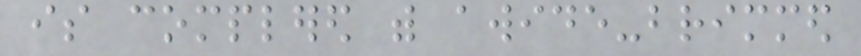is complered with awide-brimmed
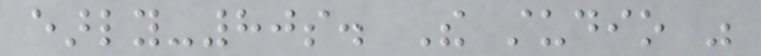early-80s. The studio was
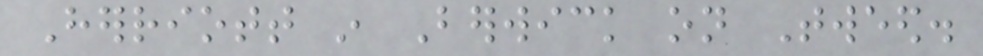Herriott in Berwick on Tweed.
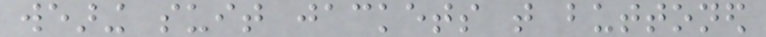wearing suit jackets that buttoned
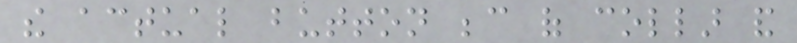the actual button because of collar and
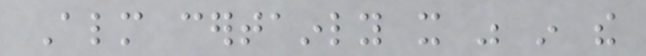Almost certainly it was in the
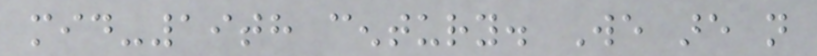mid-19th century. We are not
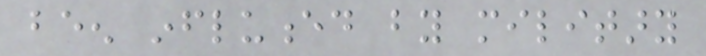been influenced by military
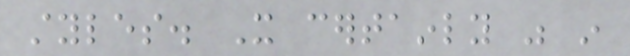styles. It certainly was in
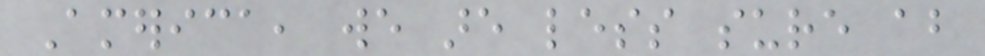America, we are less sure about
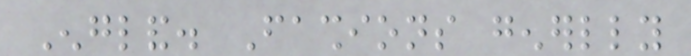England. Fashions generlly
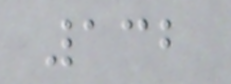132
